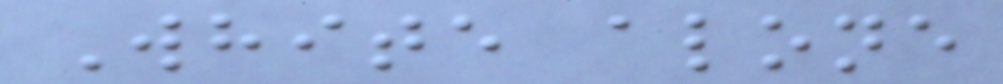White alone
